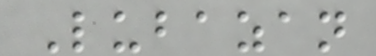Lubazan
